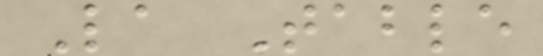La Table
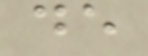de
